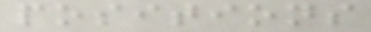positions
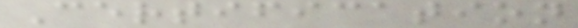Certification
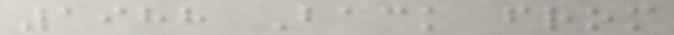1988 Back from
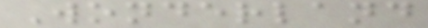Wonderland
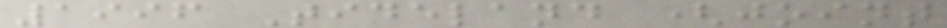1996 Tideland (joint
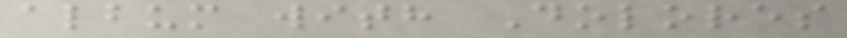album with Dolores
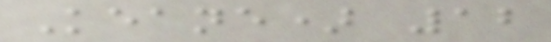Keane) 12
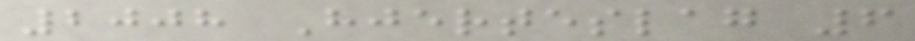2008 Hjerteslag 6
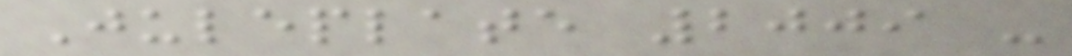Juleplate 2009 -
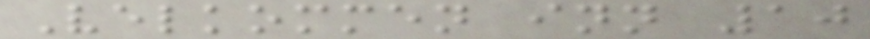Velkommen inn 10
